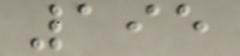195
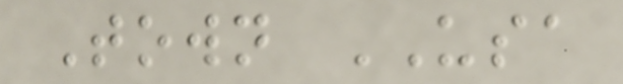Town USA
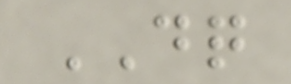DQ
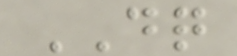DQ
